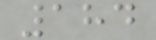184
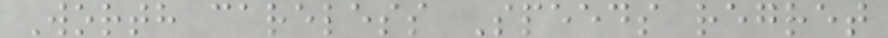Worth careless Speeds regret
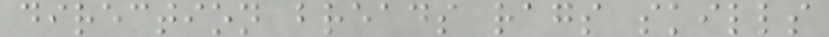direction breads rags skills
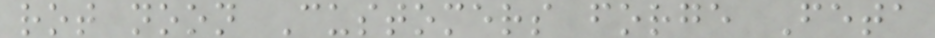rot noon Customers forge Feta
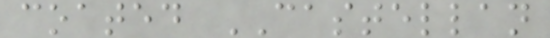coated CASTELLAN
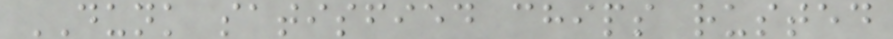DUNK satisfied chips rusted
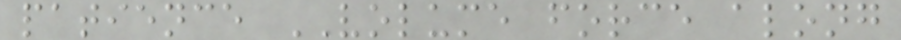patience VOLUME force along
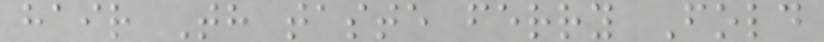hair Th taste ferry Fold
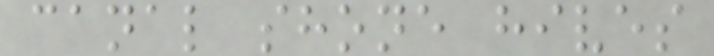canal shone hives
